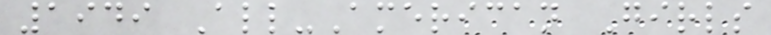1949 All-American Girls
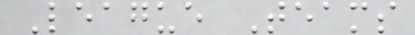League Teams
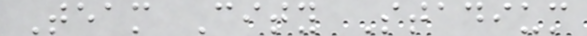Team City Stadium
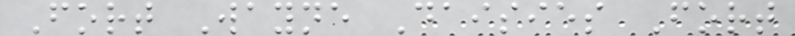Fort Wayne Daisies Fort
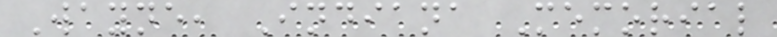Wayne, Indiana Memorial
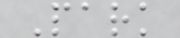Park
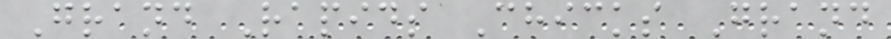Grand Rapids Chicks Grand
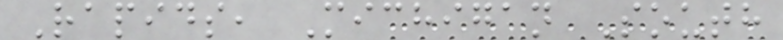Rapids, Michigan South
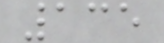135
